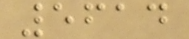5614
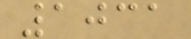1031
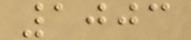1003
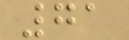71
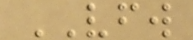VFW
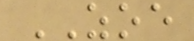ZOE
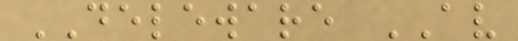DELEWARE AV
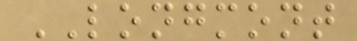LONGMONT
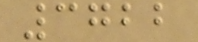3722
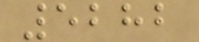5282
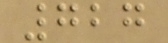727
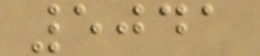5041
